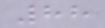88
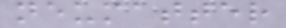neumatter
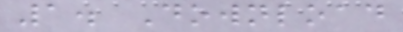1. Download
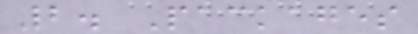2. Packages
